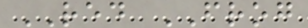RED FROG
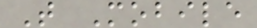T Mobile
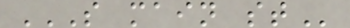S MAIN ST
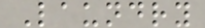Laundry
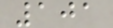101
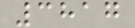3817
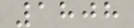1808
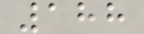188
